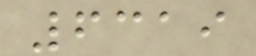6319
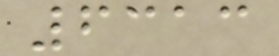6313
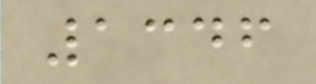1346
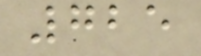725
